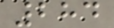284
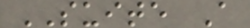SUITE A
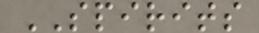SPIRITS
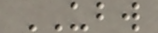UBW
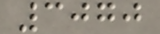3070
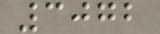3072
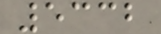5332
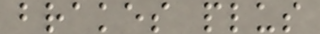brakes plus
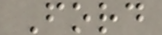Ford
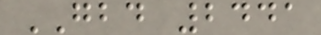GBD 2441
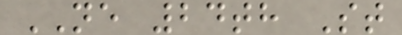NE 24th St
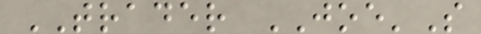TRADER JOE'S
